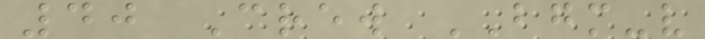40 Crew BGM-v
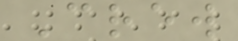Crew
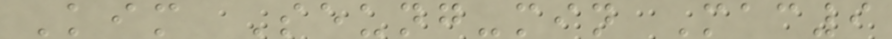Kim Seung-min Mac9
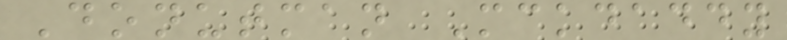Donutman Mckdaddy
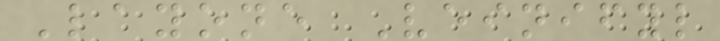Layone Veinifyl
